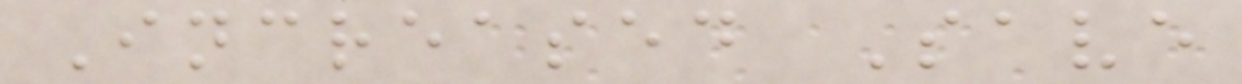Increased Save
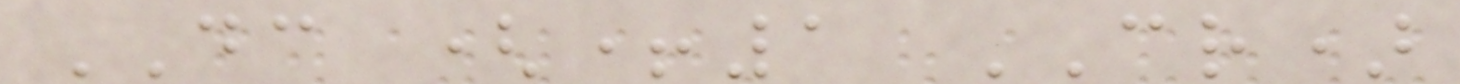DC (+1 CR)
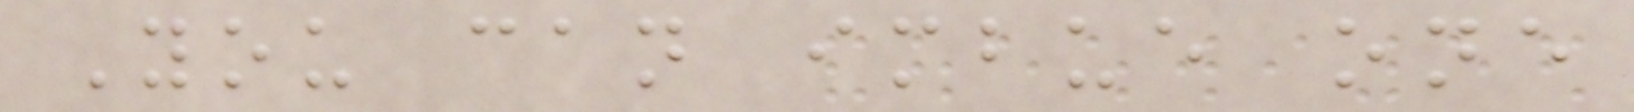You can imbue one
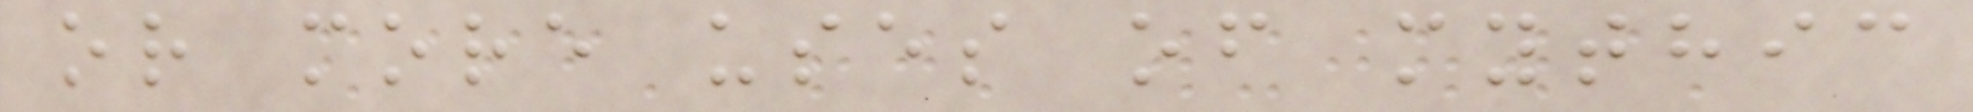or more uses of mythic
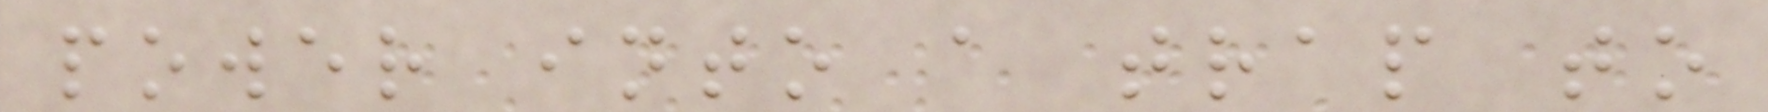power into a trap to
